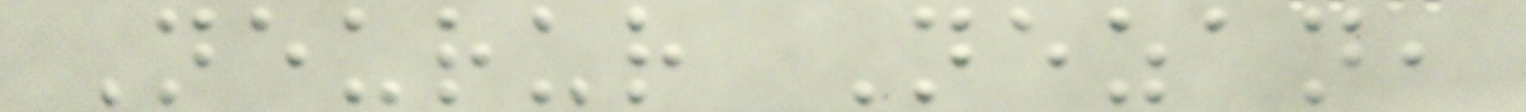Neurur Nezan,
